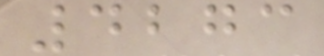4273
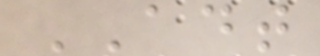ADT
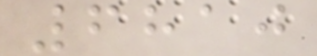6810
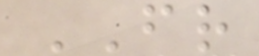FR
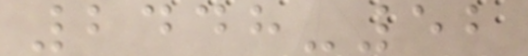2448-52
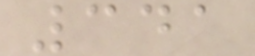341
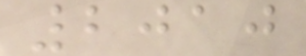2010
